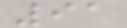91
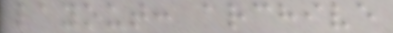layout: archive
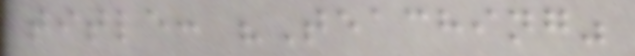title: "Teaching"
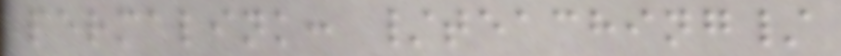permalink: /teaching/
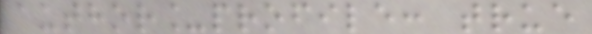author_profile: true
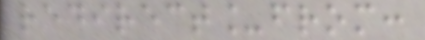redirect_from:
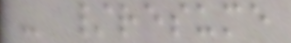- /resume
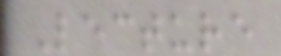Lecture
